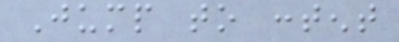Jump to content
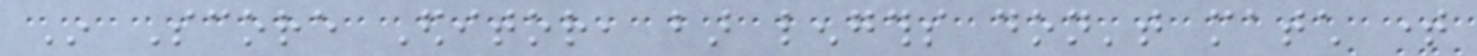In Score Editor, bar lengths don't match time
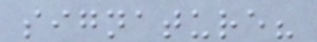signature?
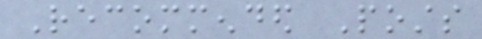Recommended Posts
